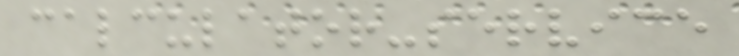calculator-service
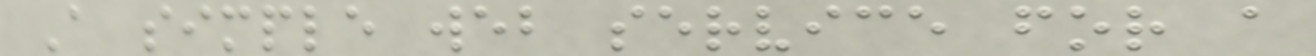A simple web service for a
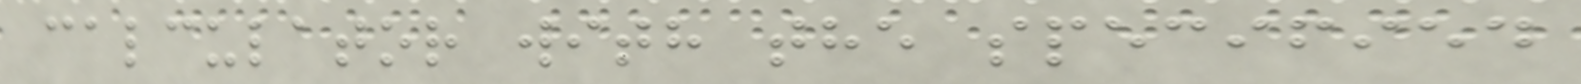calculator with the specified
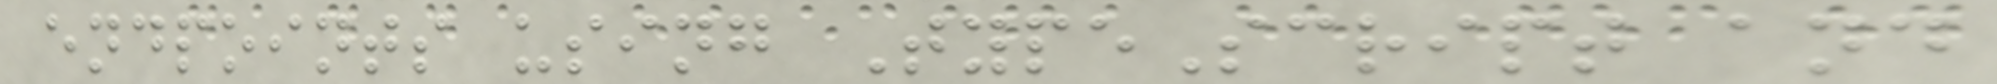endpoints using TypeScript and
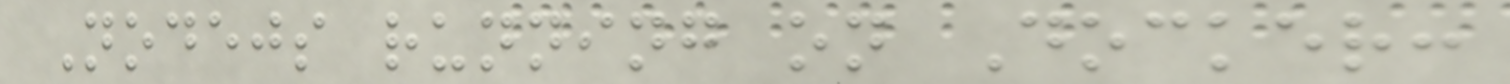Nodejs running on Docker:
